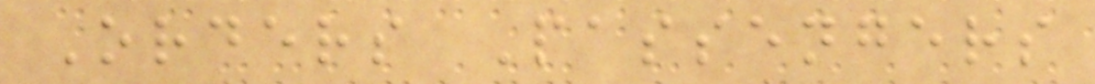Orders Passengers
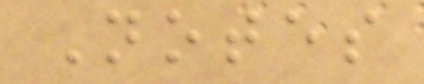Notes
